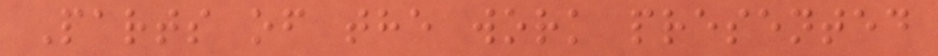Parts of the work presented
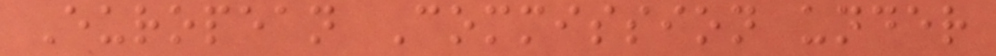European Commission under
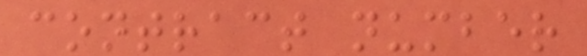contract number
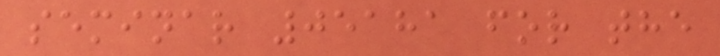seminar 05181 for the
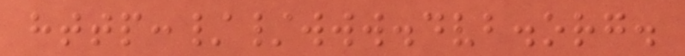http://www.dvb.org.
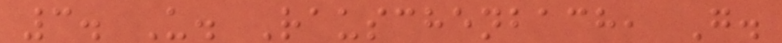3. U. Rauschenbach, G.
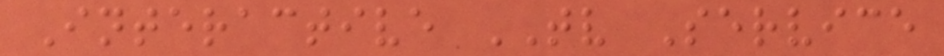Interactive TV Service
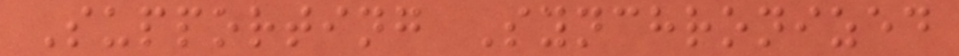Supporting Synchronized
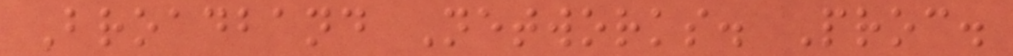Broadband Networks. Proc.
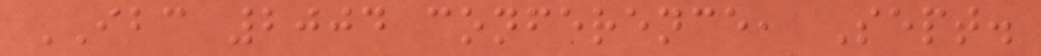IBC 2004 conference, Sept.
